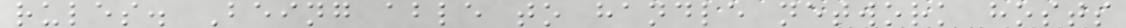rules. Being able to handle network hosts
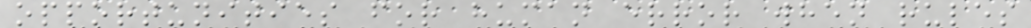opportunities for human error when rules
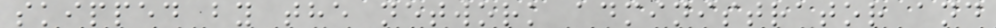skipped by the network administrator and
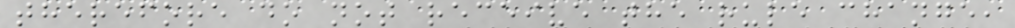therefore do not receive the rule change,
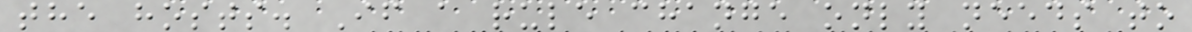the hosts. If a rule change only needs to
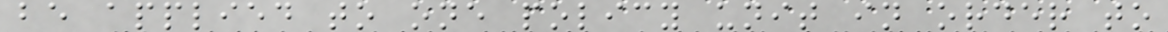be applied to one policy unit in order to
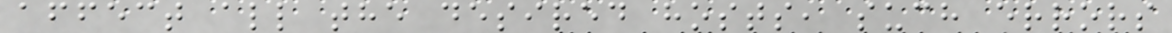affect all the desired hosts, such errors
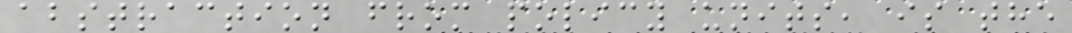abstraction from policy units, is the
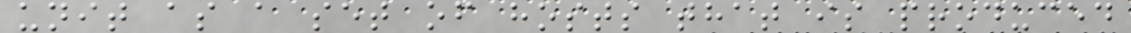unit as a set of hosts that is produced
